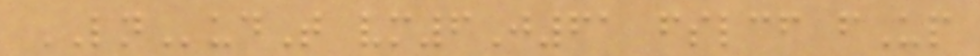LNudT vm6J61 fslcf fUp
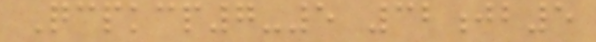Qcpkcp7-5 32jb5
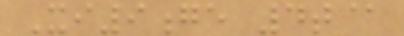Xi9ge 4t@
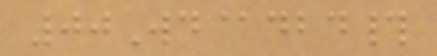00Wd@dbd#
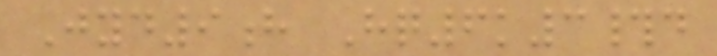Jyd9h Hq6k3#d
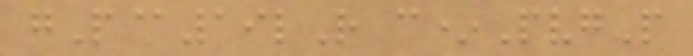gP@19lR c*PvgP
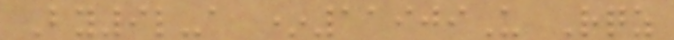By9l-a *11909U Rqz
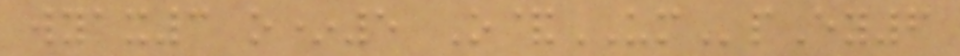wyax3 o*5 O&UMpEy6
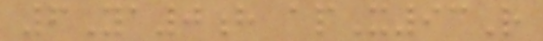6Ya0h apX93R
